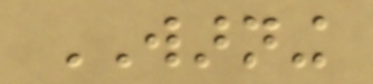WARNING
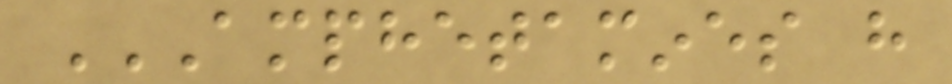AMPHETAMINES HAVE
